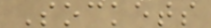Sockets
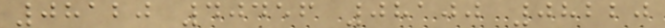08120 40456 08100 08220
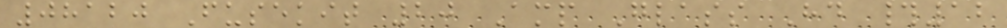08120 Fusekit 20 Amp Glass Hd #12
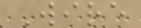Wire
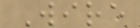Wire
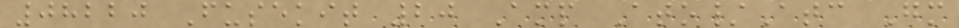08220 Fusekit 20 Amp Ato/Atc Gm
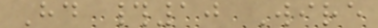Hd #10 Wire
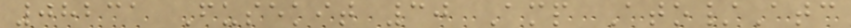08231 Fusekit 30 Amp Ato/Atc
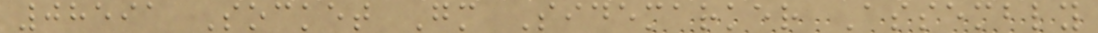08591 Socket Gm Sidemarker Assembly
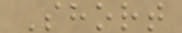Short
